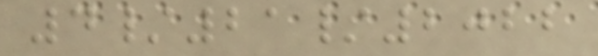4/21/2022
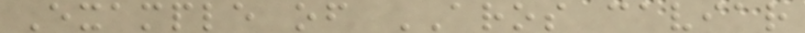Example of AROS caviar
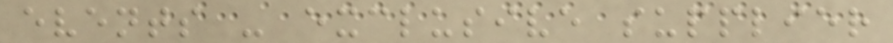events - exclusive supplier
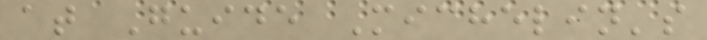at Guide Michelin's
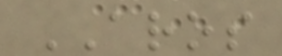AROS
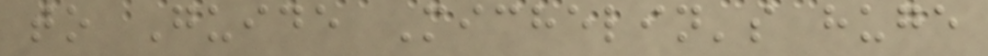to Guide Michelin's huge
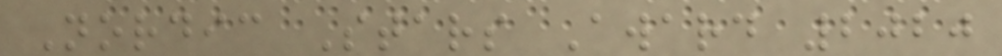Nordic Stars Award 2020
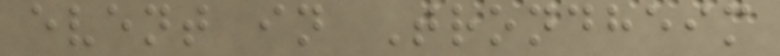event in Trondheim
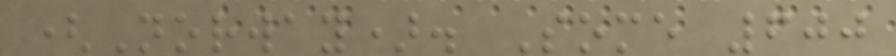(Norway). Some 600
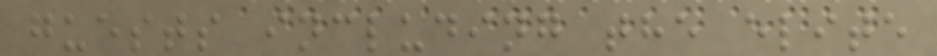guests including the elite
